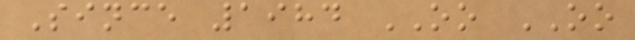Since 1984 OO OO
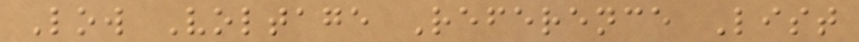Low Voltage Reference List
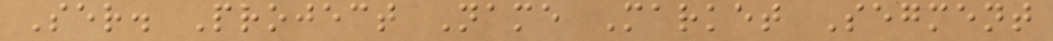Ser. Project Name Market Segment
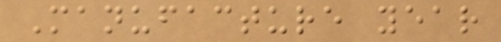Manufacture year
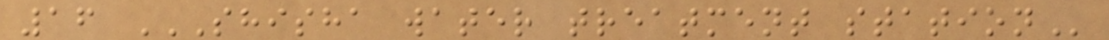16 SHISHA WATER TREATMENT STATION
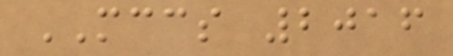MCCS 2016
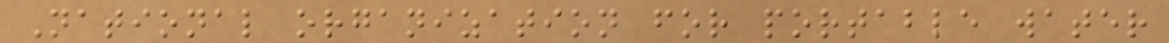National organization for portable water
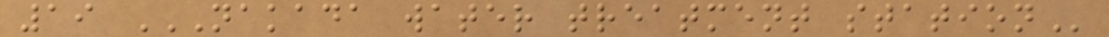19 NAKADA WATER TREATMENT STATION
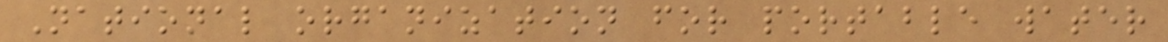National organization for portable water
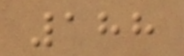188
